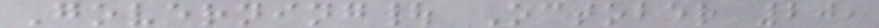Governing| October 20,
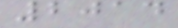2014
